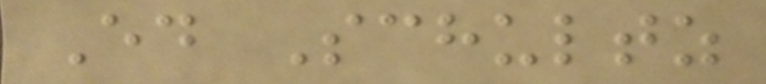Ed Schultz
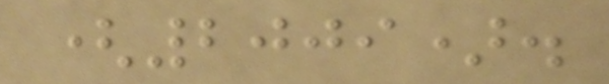(2009).
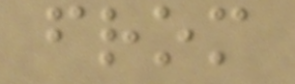from
